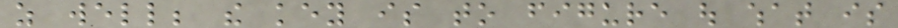as well; the key is to figure out what is
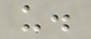us.
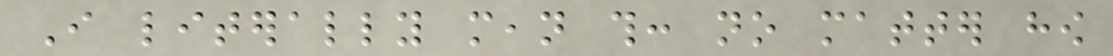I literally mean this: no matter how
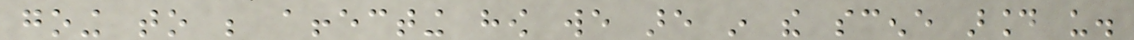going to be affecting how we are in the scene around us.
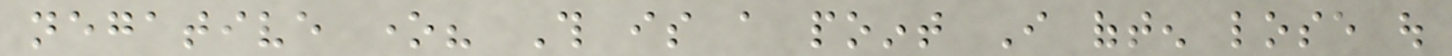negative one? This is a point I often lose out
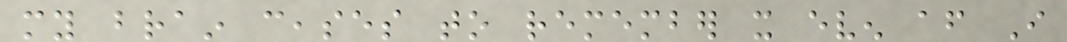my brain ceases to remember it even after I
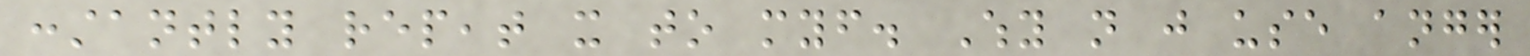constantly repeat it to myself. Why not just use anger
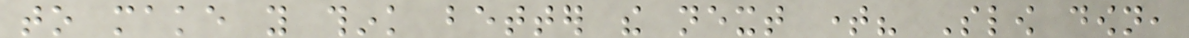to make you think better the next time? Slow down,
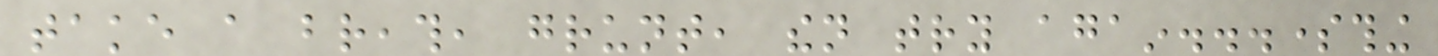take a breath, grunt, then try again...something
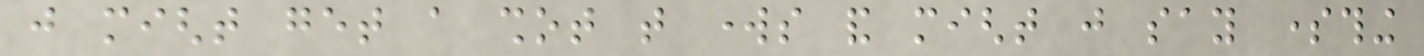just might get a shot that works and might just say something
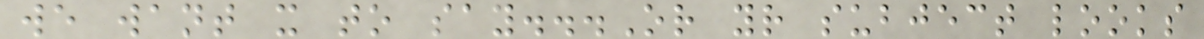we want it to say...Or your subject looks
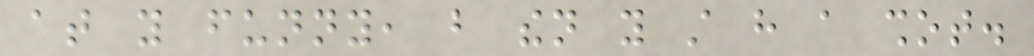at you funny, but then you still have a shot.
